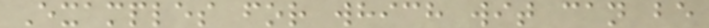Examples for which wit can be
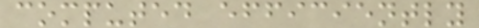computed efficiently
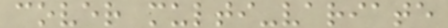cover multi-variate
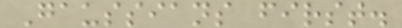Gaussians first.
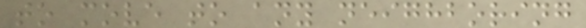to move to any neighboring
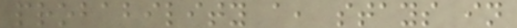probability a, stays in
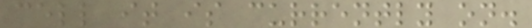cell it is currently on.
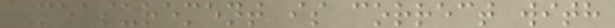Measurement is correct with
